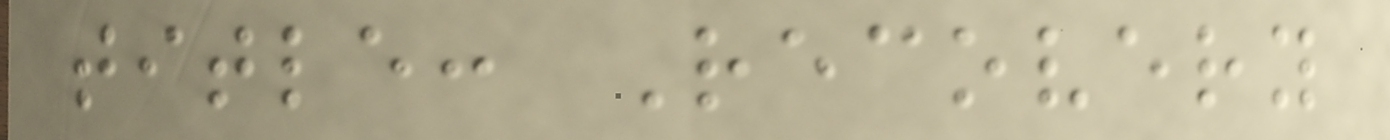title: Recovery
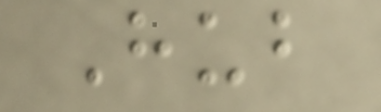Hub
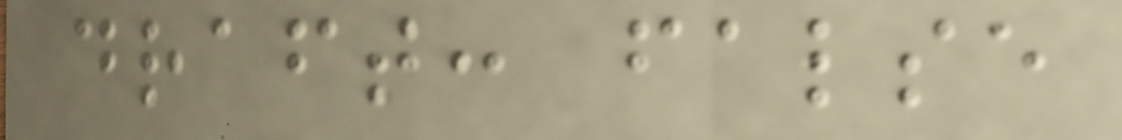draft: false
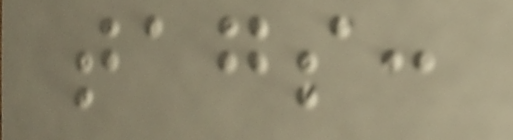tags:
